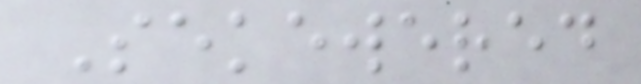Sekewered
